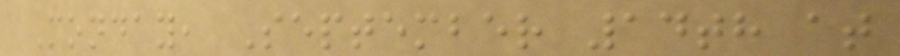Monday, September 14th at
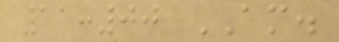11:00 AM.
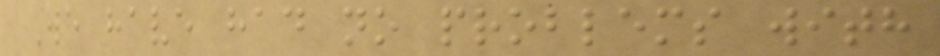We have had no problems with
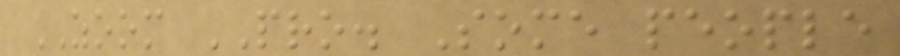ZOOM PRO. Some people
